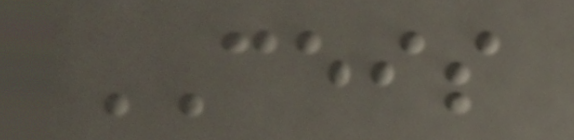CEIS
